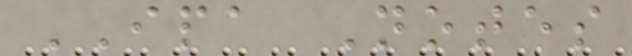IPA Notes
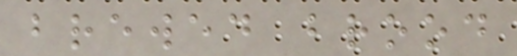brewed brood
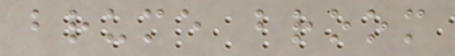brume broom
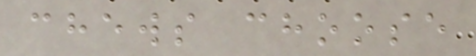chews choose
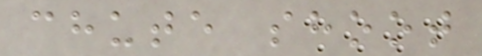chute shoot
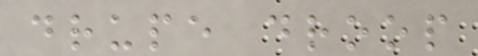drupe droop
